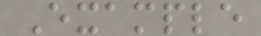Example
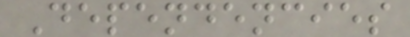Dependencies
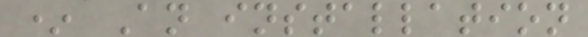* An installation
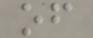of
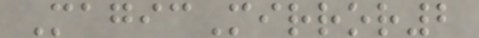MagicMirror2
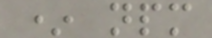* npm
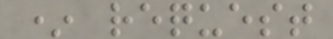* request
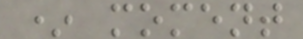* moment
